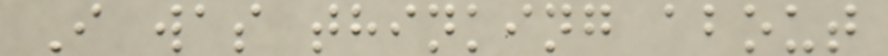I was thinking about
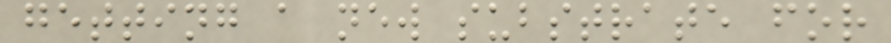getting a new substrate for
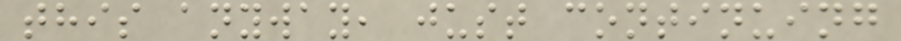this anyway, just continuing
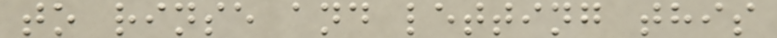to rinse and letting this
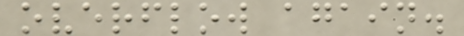overflow again.
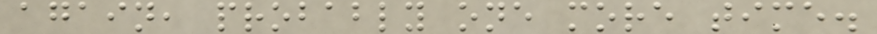again, probably one more time.
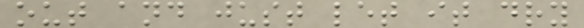out and just let it dry
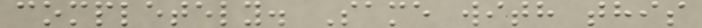completely. Same with this
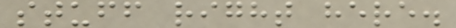stuff right here.
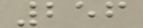256
